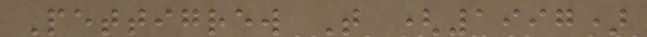Pettigrew T (1997)
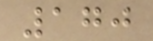170
